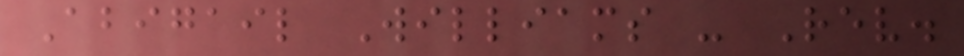Abigail Williams - Rev.
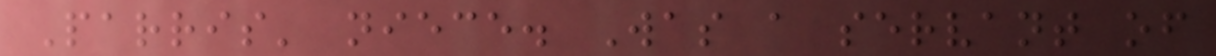Parris' niece. Was a servant of
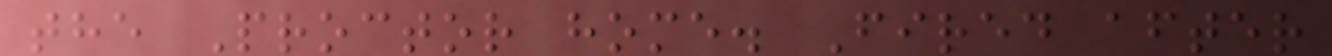the Proctor home. Fired after
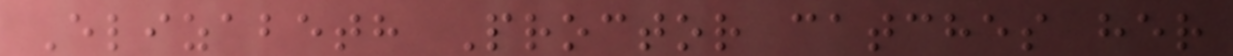Elizabeth Proctor catches her
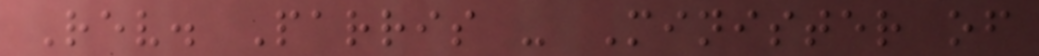Rev. Parris - Minister of
